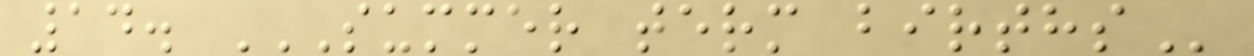14. SUMMER TERM BIRTHS
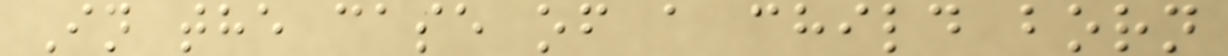In the case of a child born
